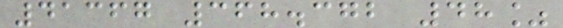41367 368.372 48%
